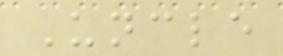Uncle
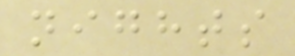nights
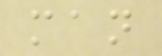man
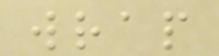wrap
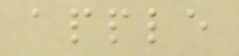apple
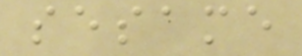sesame
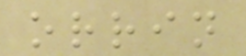orrin
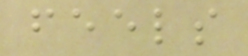feels
